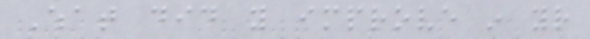What did you improve in your
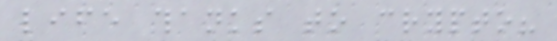life thanks to crypto?
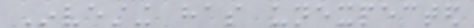Investing has unexpected
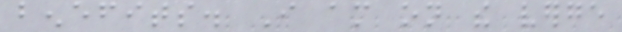benefits. I am on the verge
